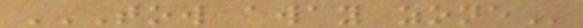TOW AWAY ZONE
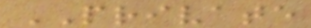PRIVATE
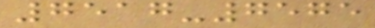7517-7575
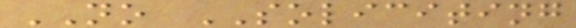NO SOLICITING
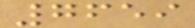7659
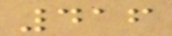416
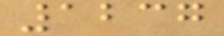1237
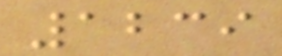1239
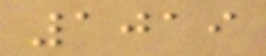1019
